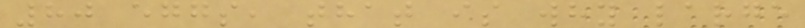80 eggs, that is why large
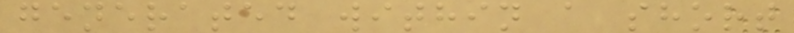generated within a short
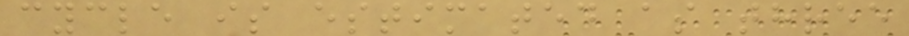cycle is estimated as three
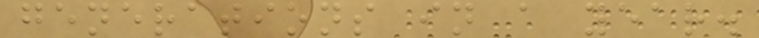generations in a year.
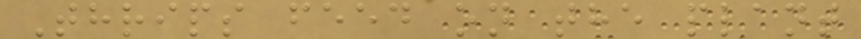Thrips feed on the plant
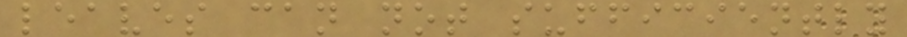leaves can not sufficiently
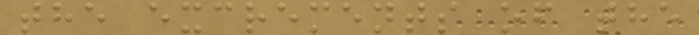the excrements of the
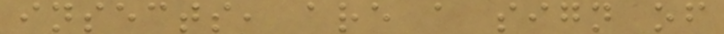insects, are a sign of
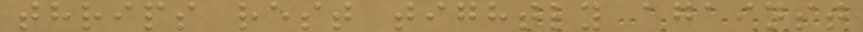thrips rest tightly against
